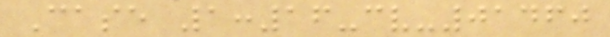Case 1:16-cv-01460
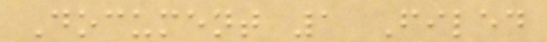Document 1 Filed
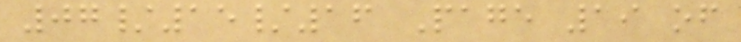07/15/16 Page 19 of
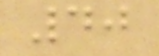40
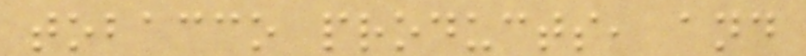tobacco products, and
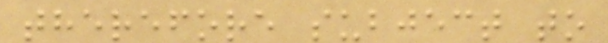therefore subject to
